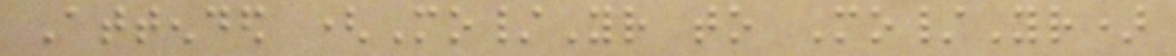Attended (Mo/Yr to Mo/Yr)
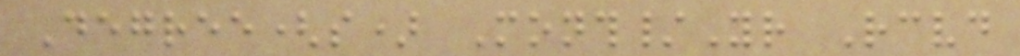Degree(s) Month/Yr Received
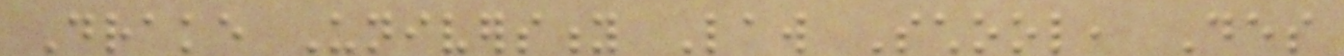Drake University Law School, Des
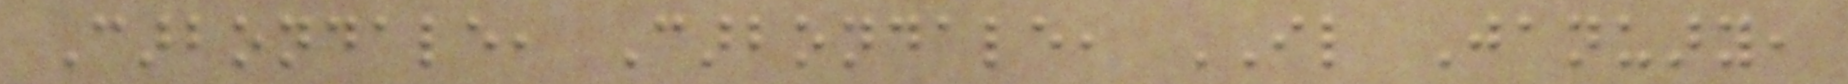Carbondale, Carbondale, IL January,
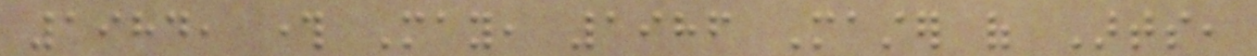1984, through May, 1986 Master of Arts,
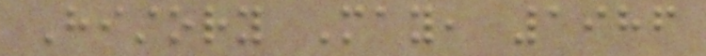History May, 1986
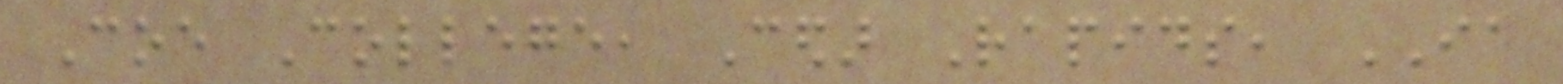Coe College, Cedar Rapids, IA
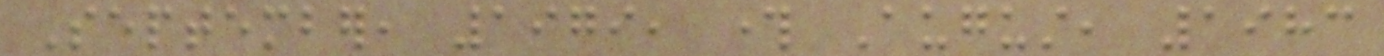September, 1979, through August, 1983
